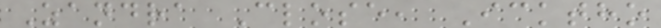Zandra Close, Icktho
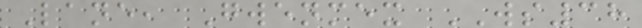Lane, Gwenmex WS38
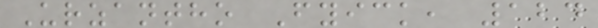Urzantho Fyick, 124
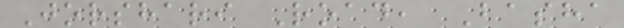Jorshari Road, Basha
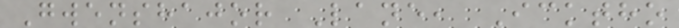Gwenshajor Lane, Icktho
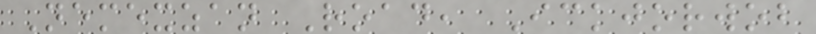Nemexzan Road, Ickjorwob
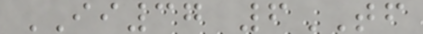II37 6TF
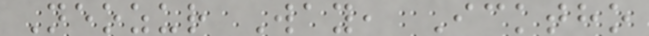Neozur Way, Icktho
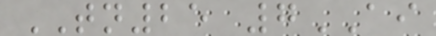TN25 7AI
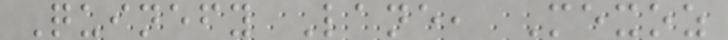Quinefy Lane, Mexoz
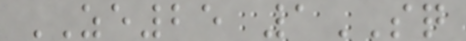ZE25 1SQ
